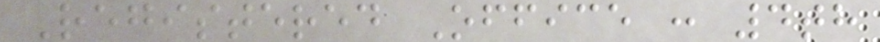Registered Office : 4th
